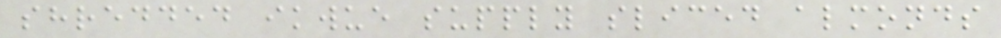shredded ikwue supply sliced almonds
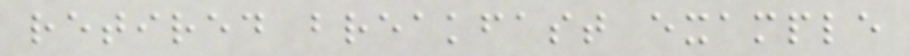retired breakfast example
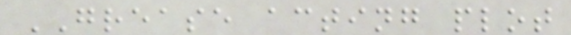GREASE acting plot
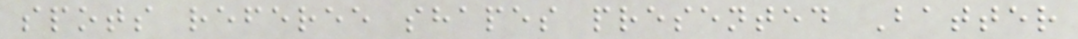spots referee shapes presented Batter
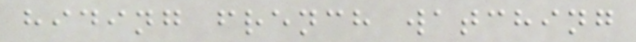hiding french watching
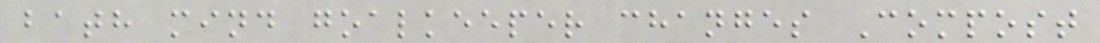bath mind goalkeeper changes Compost
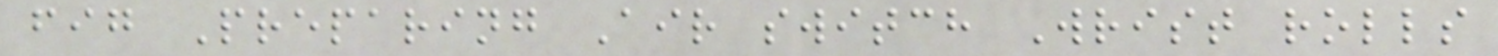fig Preparing Air switch Wrist rolls
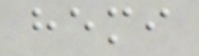hemi
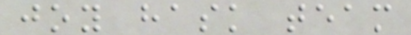joy hask team
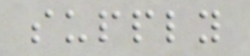supply
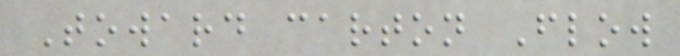Toward carton Flow
